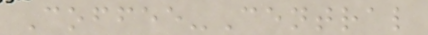Coffee-Central
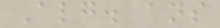Alg. ans
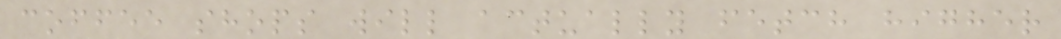coffee shops will actually fetch higher
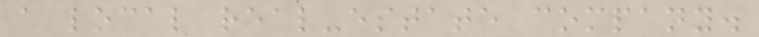a local real-estate company.
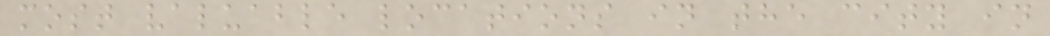most valuable locations in the city in
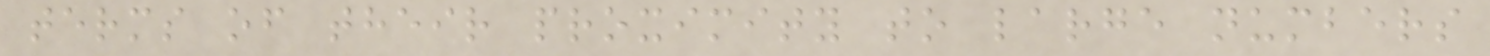terms of their proximity to large numbers
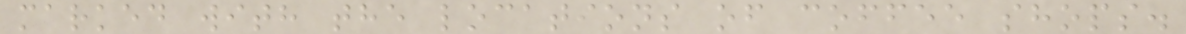marked with the locations of coffee shops.
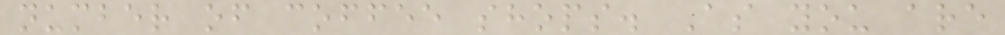number of coffee shops. As you are
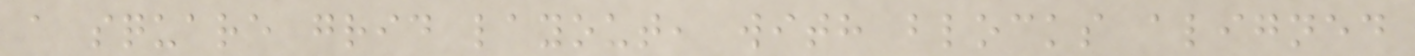a square grid layout, with blocks aligned
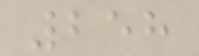258
